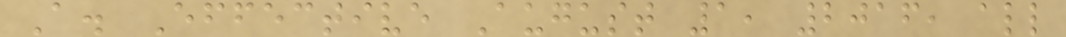A. Effective August 1, 2016, all
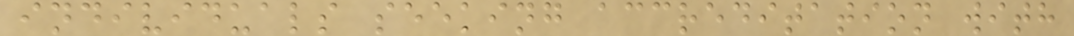individuals seeking accreditation with
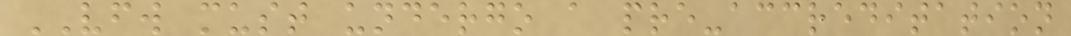VFW must undergo a pre-accreditation
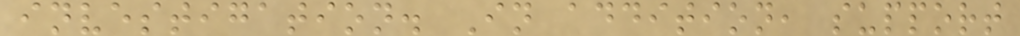investigation. In addition, support
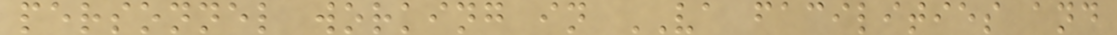personnel working in VA facilities and
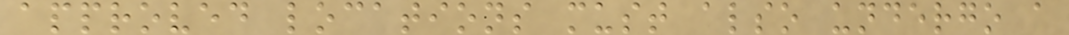approved locations must also undergo a
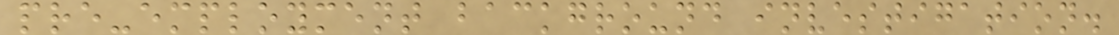pre-employment background investigation.
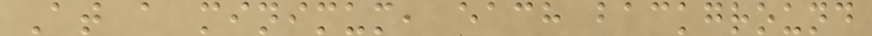At a minimum, each background
